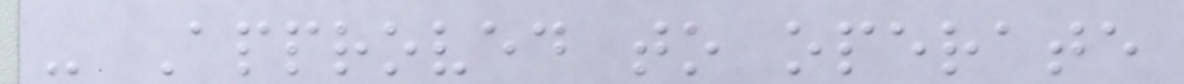- Approved to operate
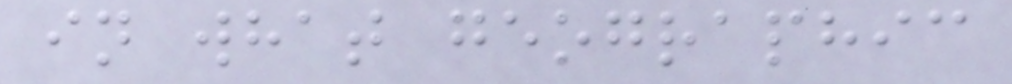in what geographic
